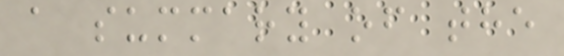a summary of the
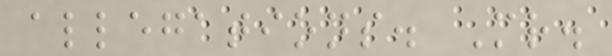allegations. Mr.
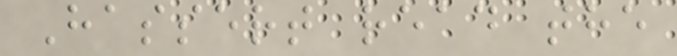Hassert read the
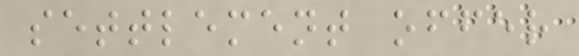settlement offer
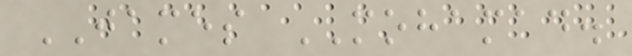JAMES MOHAMAD.
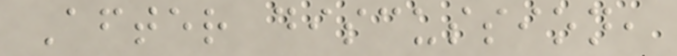After discussion,
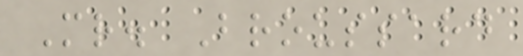Mr. Broussard
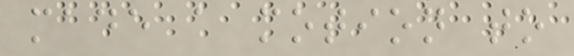made a motion to
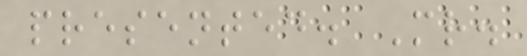presented. Mr.
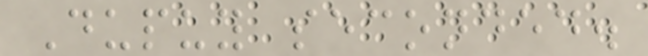Dupuy seconded.
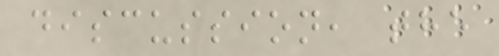discussion, the
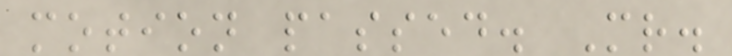motion passed. Mr.
